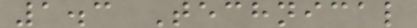1.3 Technical
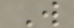W
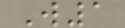W1
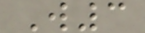W3
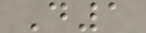D1
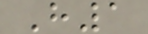H1
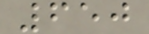650
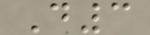D3
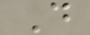D
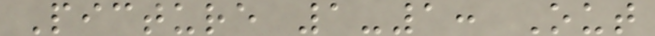Picture 1-1: Out
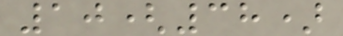10(38)
